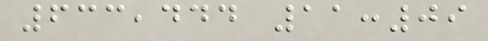633,444 11:09
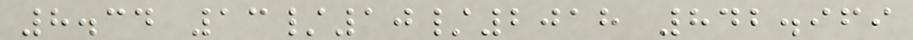8.34 13/10/2018 842.969
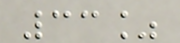33%
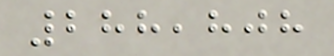288,808
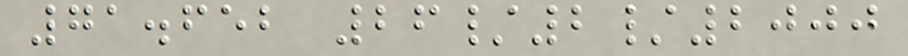71.652 26/2/2000
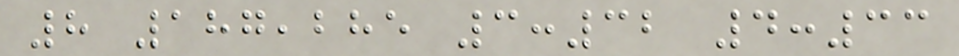8 187,285 3:32 4:33
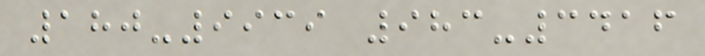180-9939 983-3416
